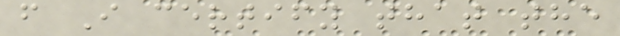f I certify that the
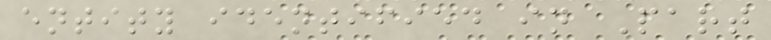entity identified in Part
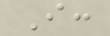I:
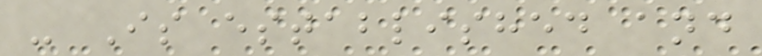- Is established and
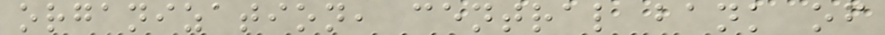organization, central bank of
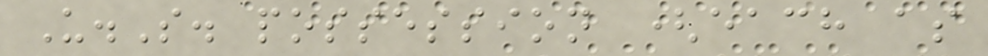U.S. possession (each as
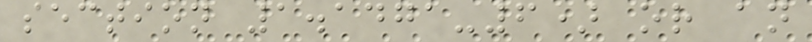section 1.1471-6) or an
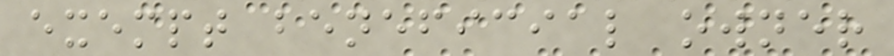exempt beneficial owner
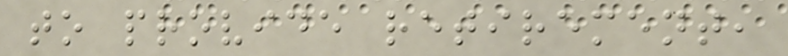to provide retirement,
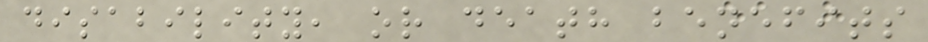disability, or death benefits
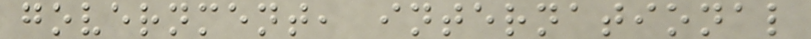government, international
